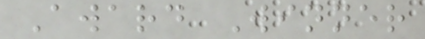Award Winner
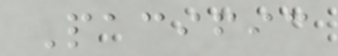Pacific
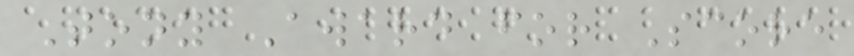Tony Award for Score
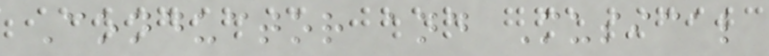Conductor and Musical
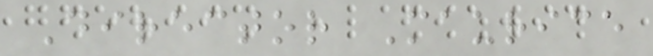Director Maurice
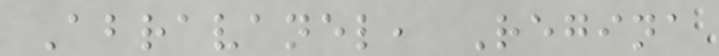Abravanel, Regina
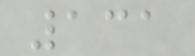131
